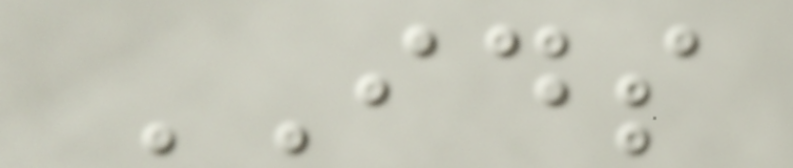IDS
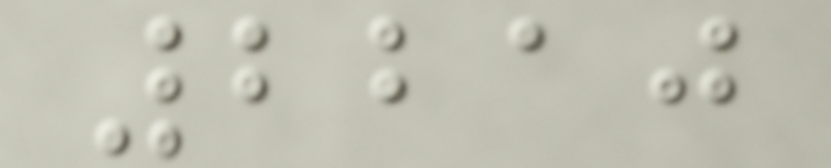2210
